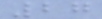27
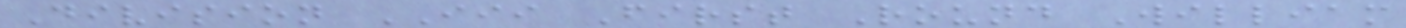Division III First Round William
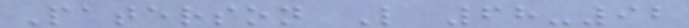Paterson L 68-92
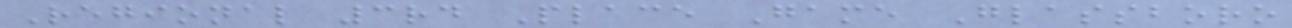Regional 3rd Place Game Glassboro
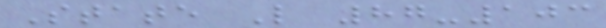State L 87-103
